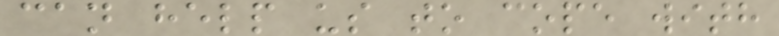can help us to cope with
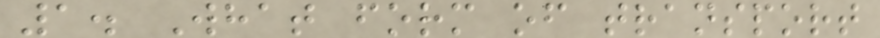1. What form of transport
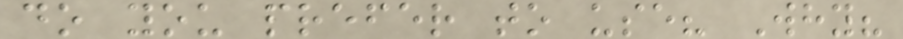do you prefer to use? Why?
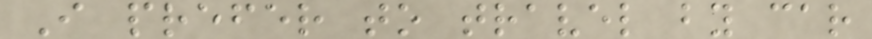I prefer to travel by car
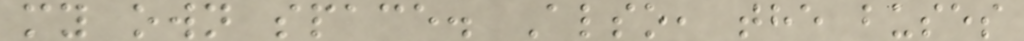my own space. Also, the buses
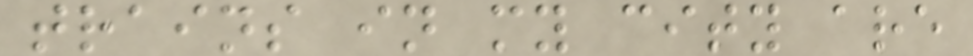trains in my city are
